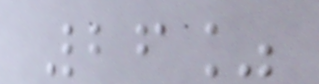26%
